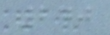240
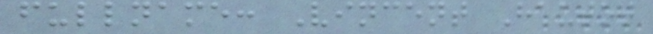fullname: Vincent Hautot
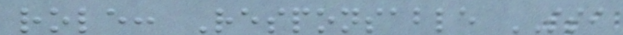role: Responsable SSI
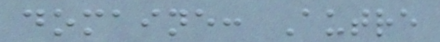domaine: Autre
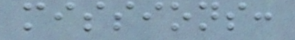missions:
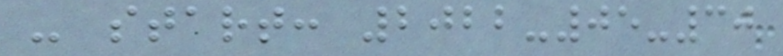- start: 2022-05-30
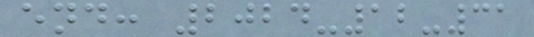end: 2024-12-31
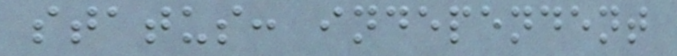status: independent
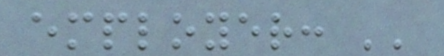employer: ''
